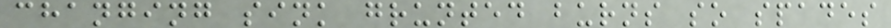changing sink grunted burns so spades
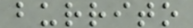burrito
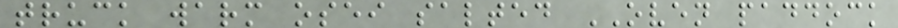truck warm osei salted OVEN paddock
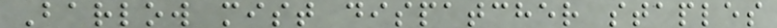Barlow mist dispatcher staples
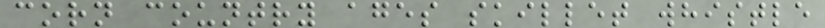corn country ages skillet whistle
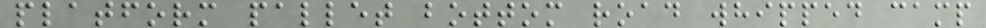platform pallet bottom road whipped camp
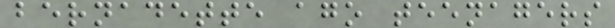bernadette ago teenagers
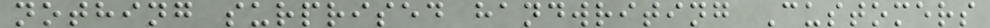nothing surprised handwriting Customers
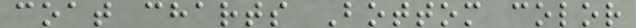coat charts Bottom color
